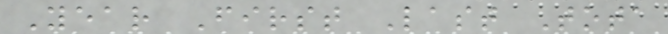Year First Last Tota
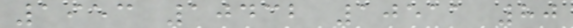1953 10432 10511 80
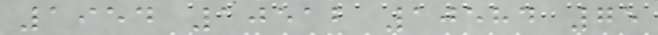1954 10512 10584 75
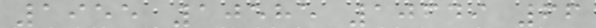1955 10585 10649 66
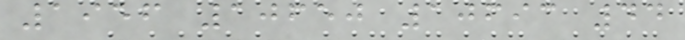1956 10650 10693 44
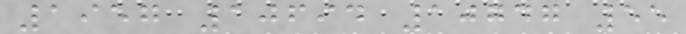1957 10694 10747 55
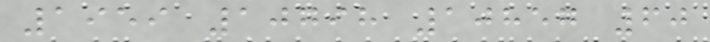1959 10798 10857 60
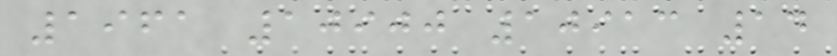1961 10900 10913 14
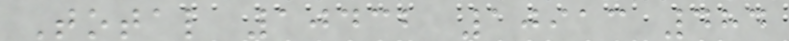Total 10432 10913 484
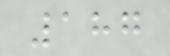187
